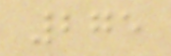275
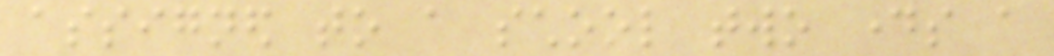assigned to a school two days a
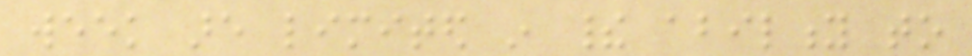week are limited in their ability to
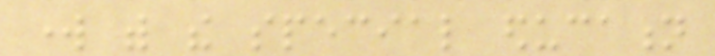work with the special education
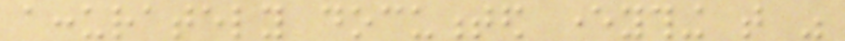accurately documented everything that was
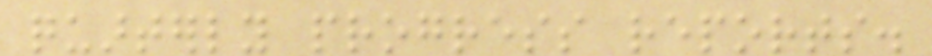quarterly progress reports.
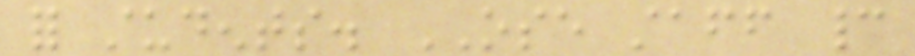for students. OSE staff cannot
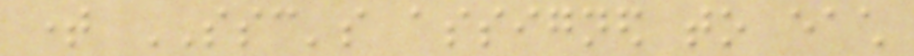time SSC's assigned to each
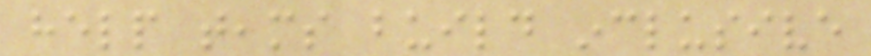help teams build inclusive
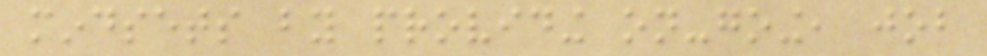mindsets by providing on-going, job
